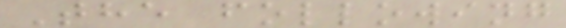The following
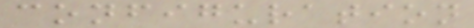configuration
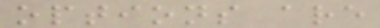options are
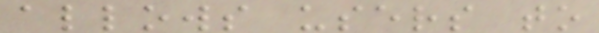allows users to
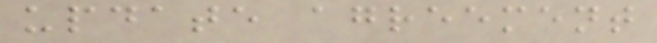update agreement
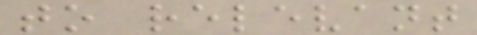to relevant
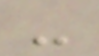-
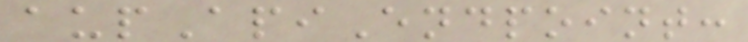aupApiEndpoint:
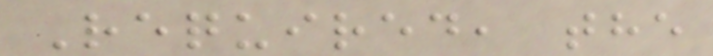Required, the
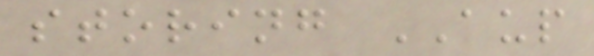storing AUP
